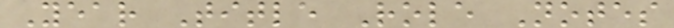Year Title Role Notes
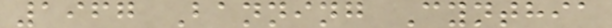1967 Banning Cynthia
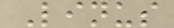Linus
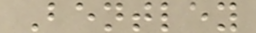Bentley
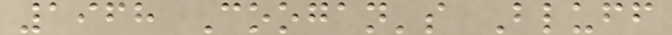1968 Coogan's Bluff
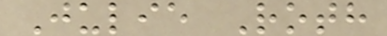Julie Roth
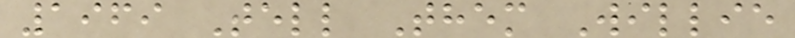1969 Tell Them Willie
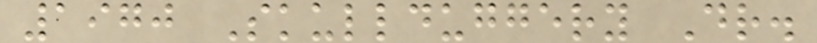1970 Skullduggery Dr.
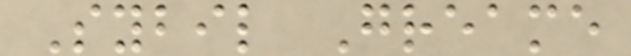Sybil Greame
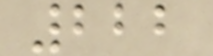222
